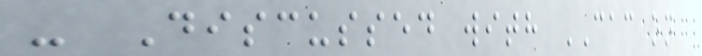- Discussed with CAC on
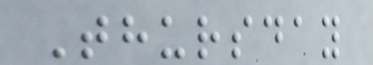Thursday
